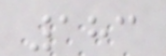183
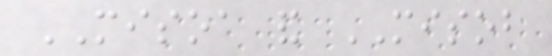MISOA and MISOB
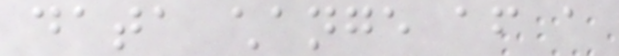data change after a
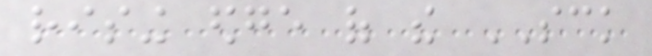rising edge of the SCK
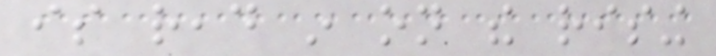is read in on the rising
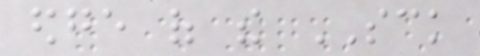edge of the SCK
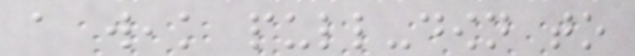a weak pull-down to
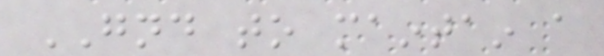GND to maintain a
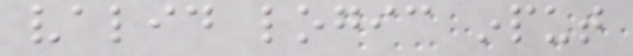valid logic input
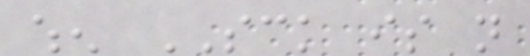when SCK is not
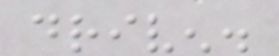driven.
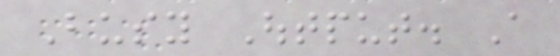Busy Output. A
